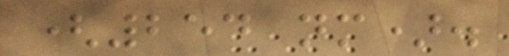(254 nm).
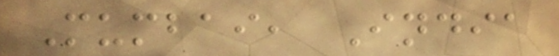Mumbai, India
